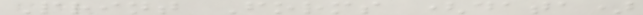Print Forms (data)
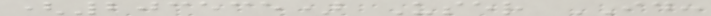(203535) User ID:
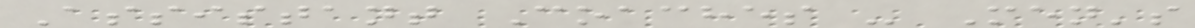Assistant Coaches - Men's
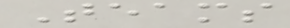Teams
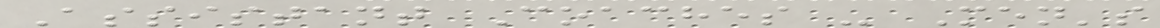Assistant Coaches - Men's
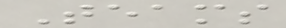Teams
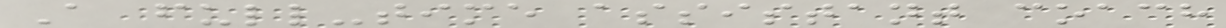A full-time assistant coach
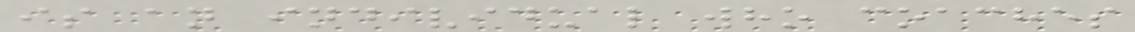is an individual who coaches
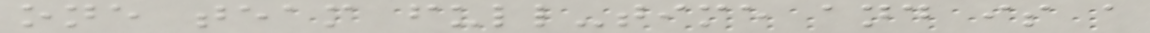one team full-time and is a
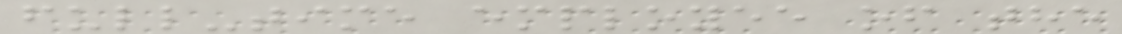full-time employee of the
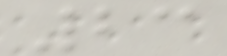23
